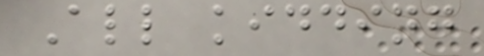All kidding
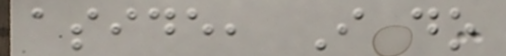aside, I do
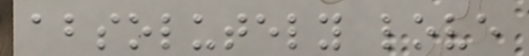absolutely love
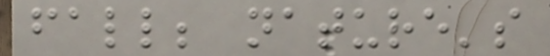fall; nature's
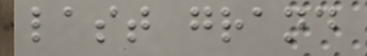last grand
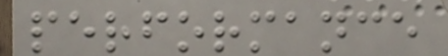performance
